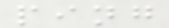ping
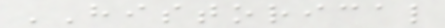HISTORICAL
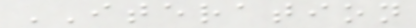ITERATION
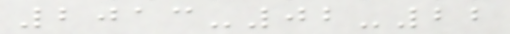2013-02-22
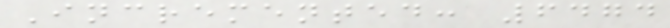Incremented: 6474
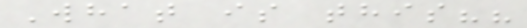What is this??
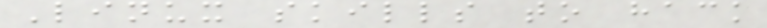Linux skills to hack
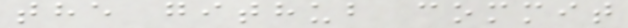the github commit
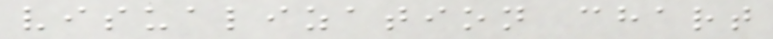visualization chart
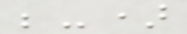;-)
